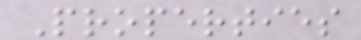Properties
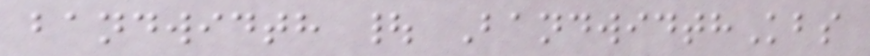bandwidth | BandwidthKbs
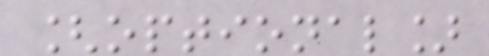[optional]
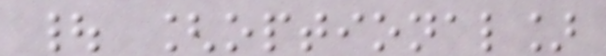| [optional]
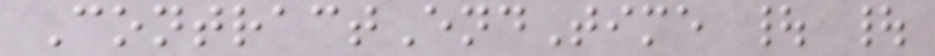ContractEndTime | |
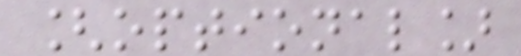[optional]
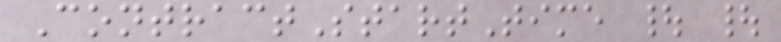ContractStartTime | |
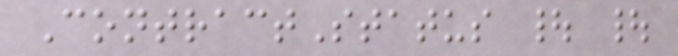ContractStatus | |
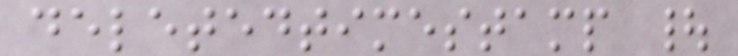deletedtimestamp |
